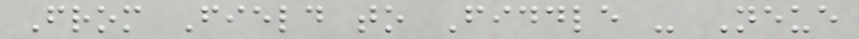From Field to Fiddle - Neue
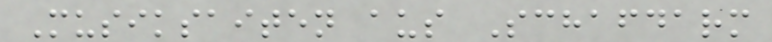Musiksaiten aus Schafdarm
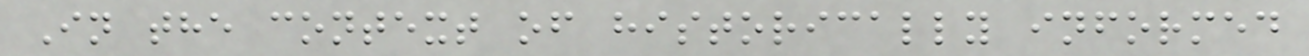In the context of historically informed
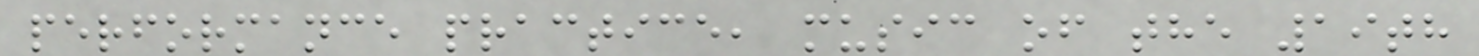performance practice, music of the 19th
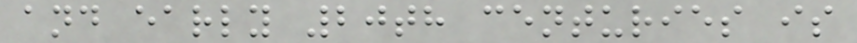and early 20th centuries is
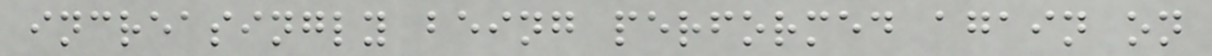increasingly being performed again on
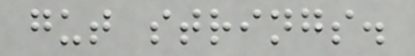gut strings.
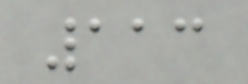113
